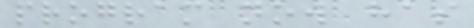program now has
